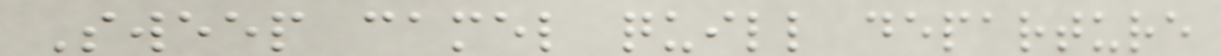Sweep camel quill departure
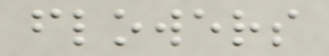flowers
